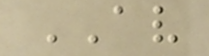AV
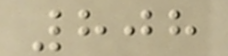808
